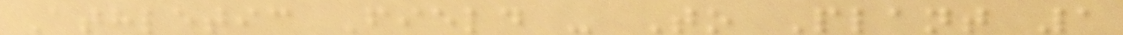Athletic Field - To Plant 1
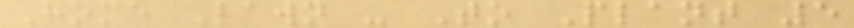Home Lawn - To Plant 5
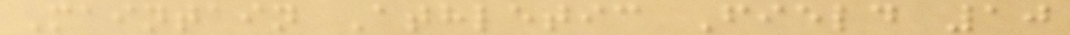Maintain Athletic Field 10
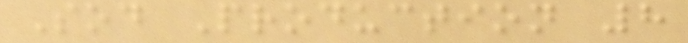Sod Production 8
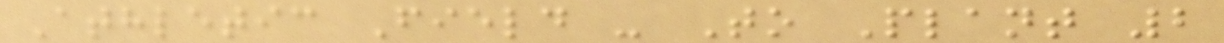Athletic Field - To Plant 2
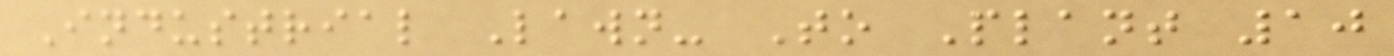Industrial Lawn- To Plant 10
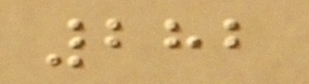282
